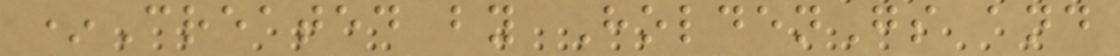*Created by HoldenGs and
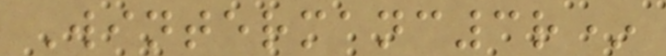Wintermanc3r*
